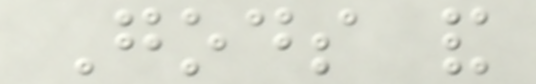Gods and
